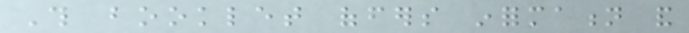This booklet offers information and
